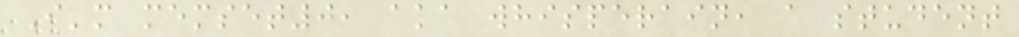I'm memset0, aka whisperain, a student
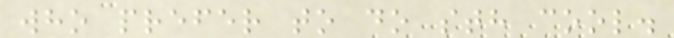who prefer to do sth cool.
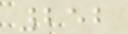252
